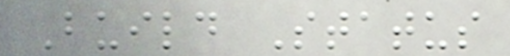Build Status
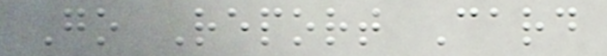Go Report Card
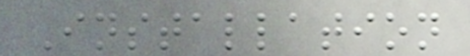Installation
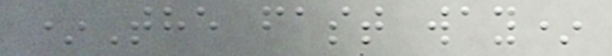*The fast way*
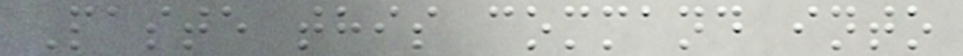Paste this command into
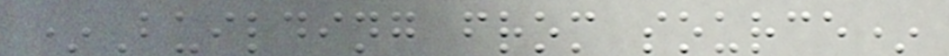*Building from source*
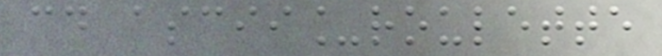cd ascii_roulette
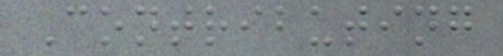Contributing
